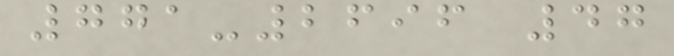771-2696 47
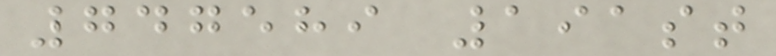747589 191st
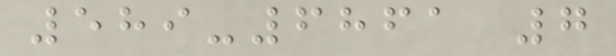589-6861 7
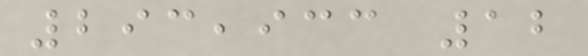293,933 12
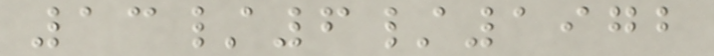13/6/1972
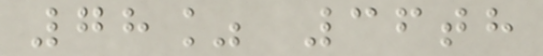78% 36th
